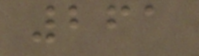261
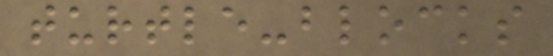turtle-blocks
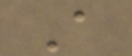A
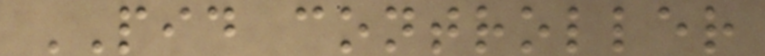PID controller
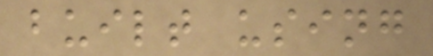built using
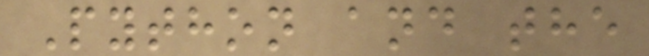Python and the
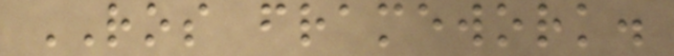ROS framework.
